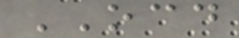OCD
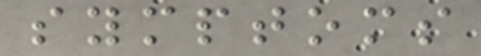symptoms
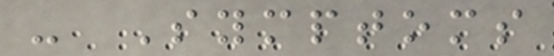- Symptoms
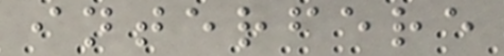interfere
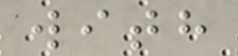with
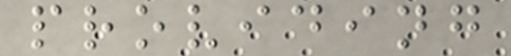providing
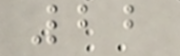22
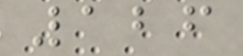126
